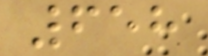658
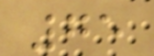75
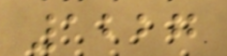1227
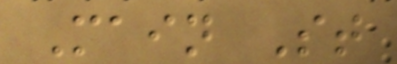Main St
